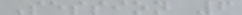Session 6
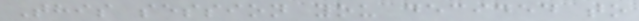This session you decided to
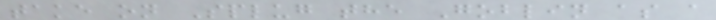take on Splug the Goblin as a
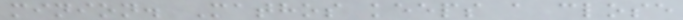minion. Mathos keeps a close
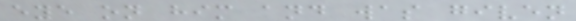eye on him and was given
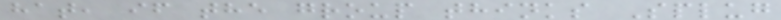hat, if the group thinks Splug
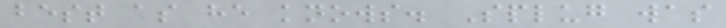best as he knows. Splug was
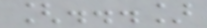[...]
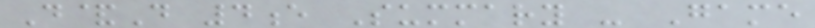D&D 4e Summary - Game
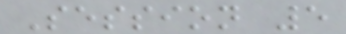Session 5
